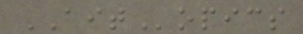AITopics
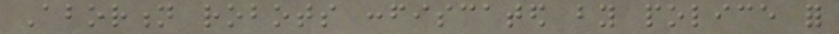Abortion robots confiscated by police for
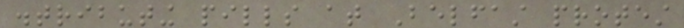distributing pills at Belfast protest
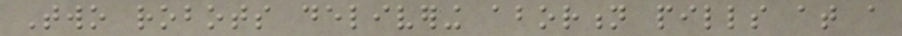Two robots delivering abortion pills at a
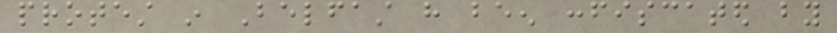protest in Belfast have been confiscated by
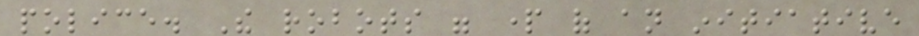police. The robots were part of an initiative
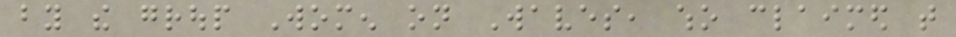by the group Women on Waves, who claimed that
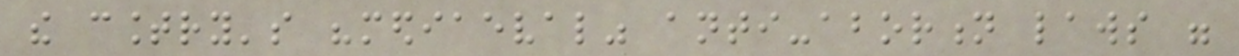the country's "mediaeval" anti-abortion laws were
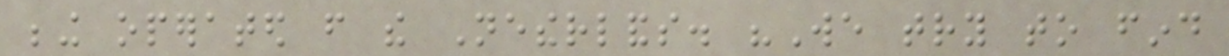being operated from the Netherlands. "We try to find
